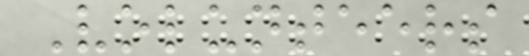Volunteers
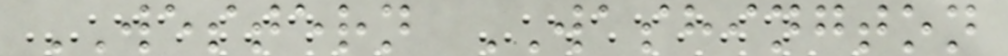WESTERN WASHINGTON
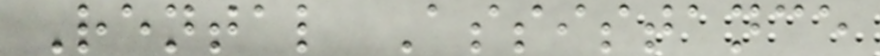Rental Assistance
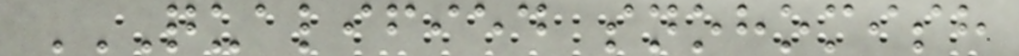QUALIFIED SNOHOMISH
